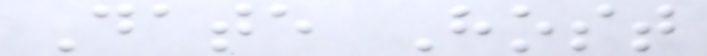Date Host
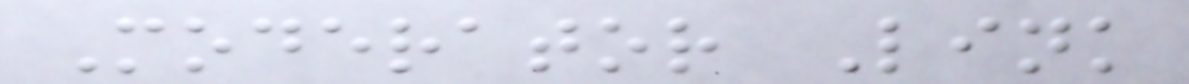Moderator Link
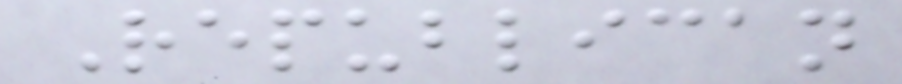Republican
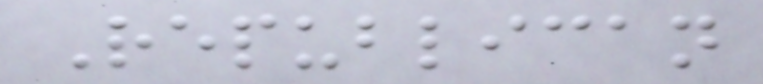Republican
